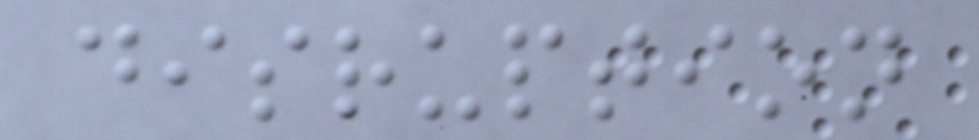disruption
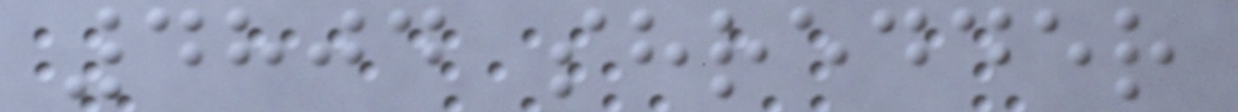4804 shredder
